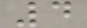4
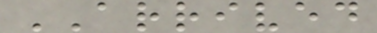ARRIVED
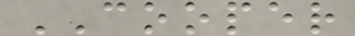COOPER
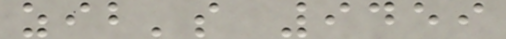zib's 9459
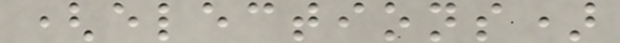(elections)
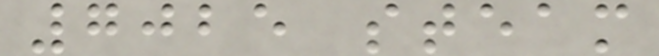7025 steam
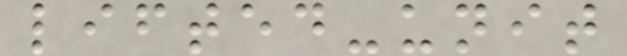lifted-unit
